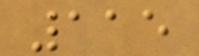115
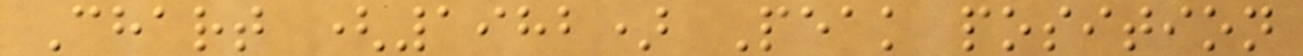Chart (1982) Peak position
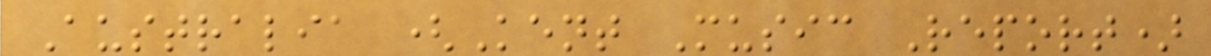Australia (Kent Music Report)
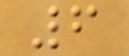6
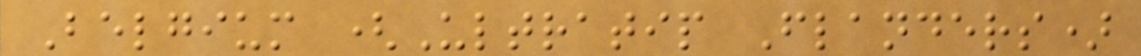Belgium (Ultratip Flanders)
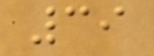39
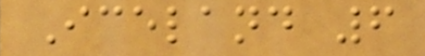Iceland 6
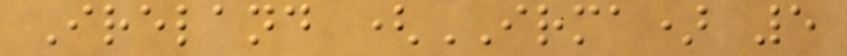Ireland (IRMA) 5
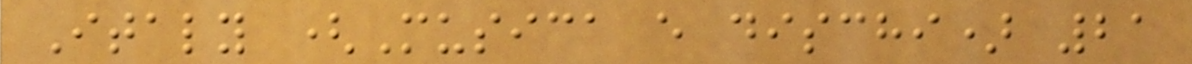Italy (Musica e dischi) 21
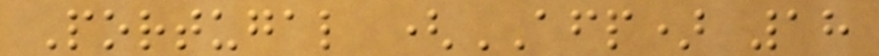Portugal (AFP) 18
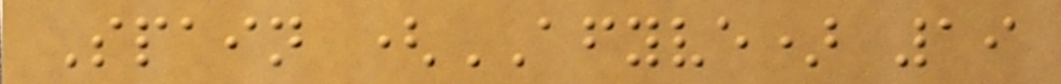Spain (AFYVE) 19
